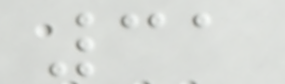31
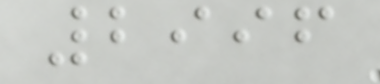2996
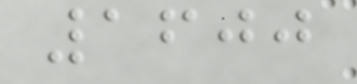1600
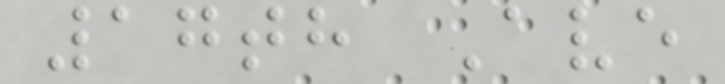17th Ave
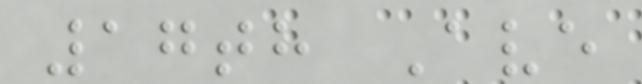17th Ave
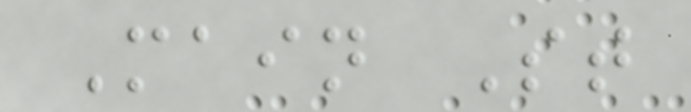Main St
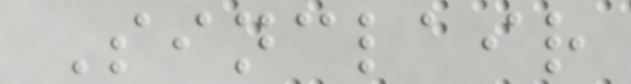Sinclair
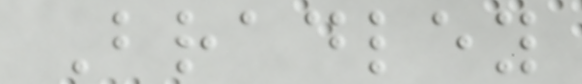Bradley
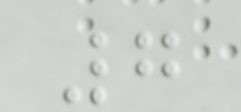7
